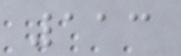113
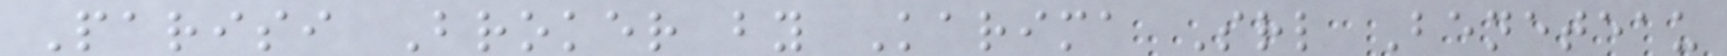Parisi Broker by Karima Srl Beneteau
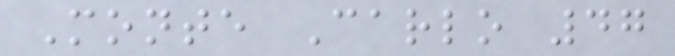Monte Carlo 47
